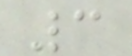3
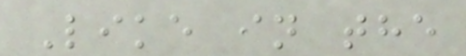Like in the
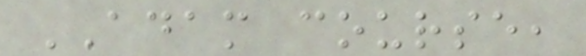ADAM course,
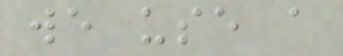we use a
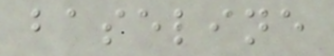baseline
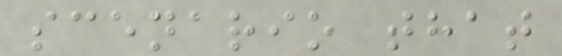scenario that
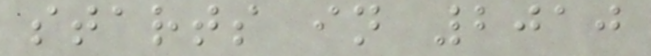starts in 2010
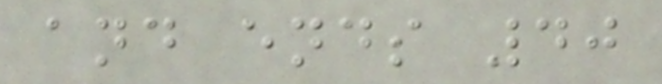and ends 40
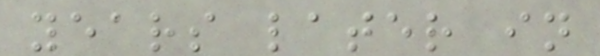years later in
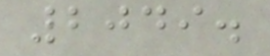2049.
